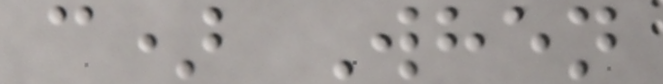c) When
